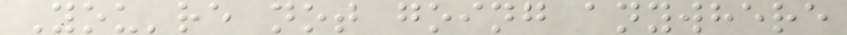You're not going anywhere
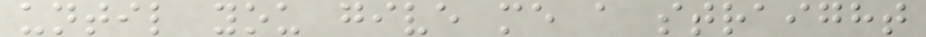until you give me a straight
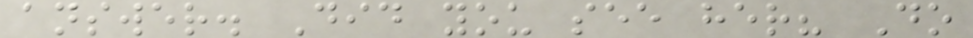answer. Did you see her? Do
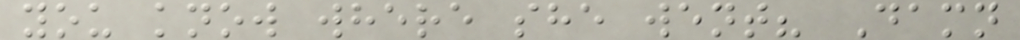you know where she went? Damn
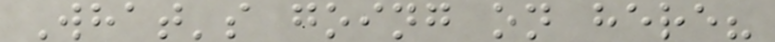What's going on here?
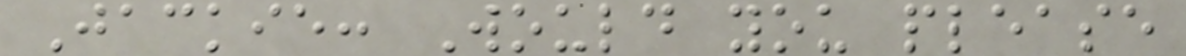Jackie: Would you please
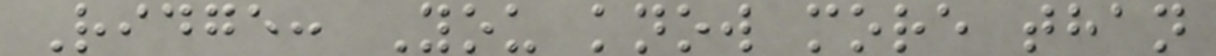Ridge: You know more than
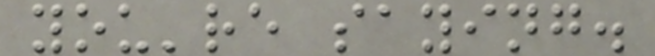you're saying.
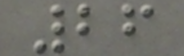26
